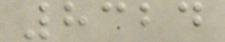8324
